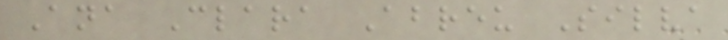Ana Clara Abreu Silva
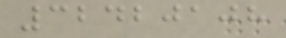32420108
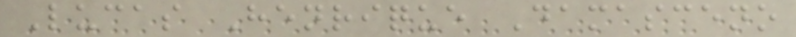Lucas Henrique Damasceno
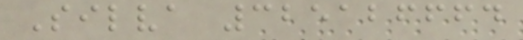Silva 325126664
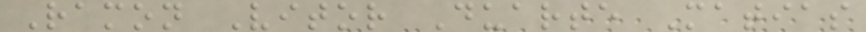Ramon Vitor Duarte Matias
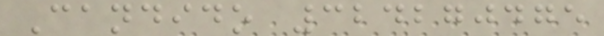Candido 324270475
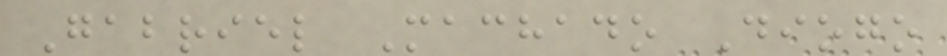Gabriel Machado Diogo
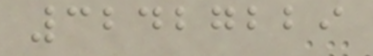32427229
